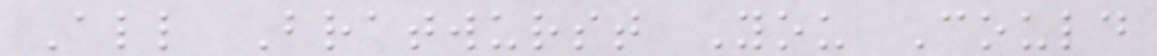All Bratwurst You Could
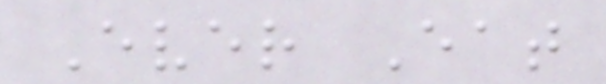Ever Eat
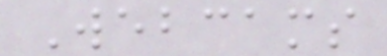Webcams
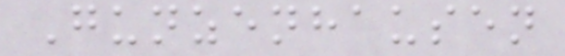Gunzenhausen
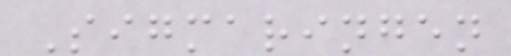Sigmaringen
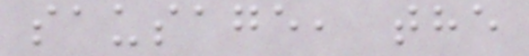sausage, the
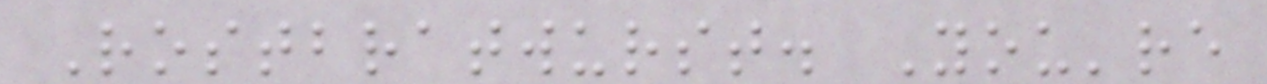Rostbratwurst. You're
